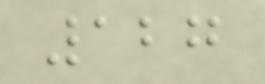127
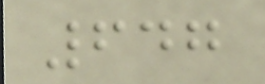647
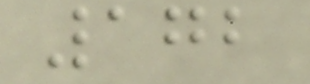172
